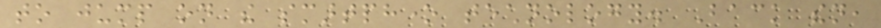to jump on the smartphone technology. Back then,
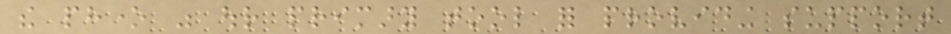the phone was our primary tool for providing support
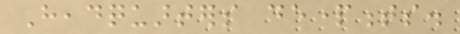Headquarters departments.
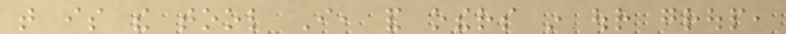that is the tool I, and others in our group,
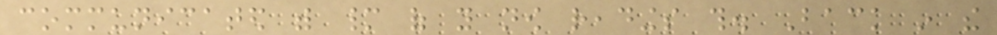communicated with many of you now readings this. Back in the
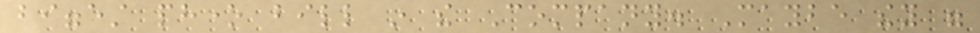biggest phone bill in the Company. Maybe they were
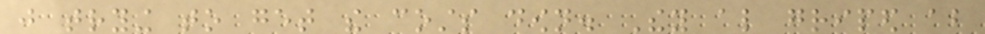just trying to get the costs down. They also griped about
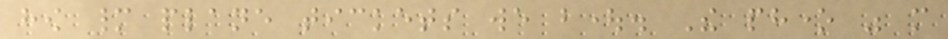how many plane tickets we bought. The phone was more
